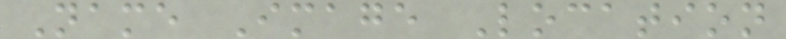Name Image Location
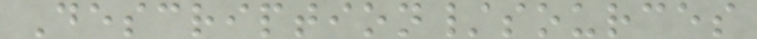Description/sources
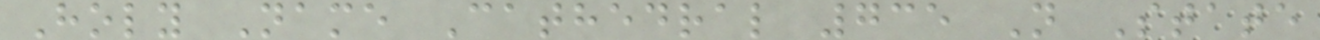Holy Name Cathedral 735 N State
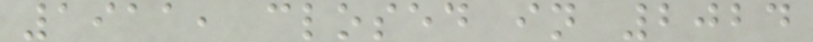1911, closed in 2024
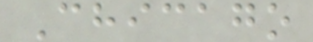Chicago
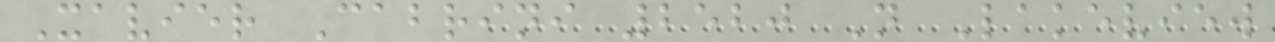Xavier Cabrini 2520 N Lakeview
